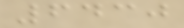6430
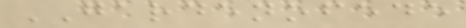GARDENOFEDE
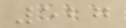527
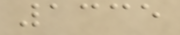1335
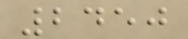2450
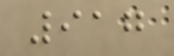917
